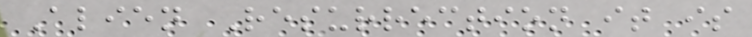Alien Resurrection it is
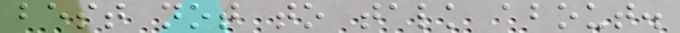best not to talk about.
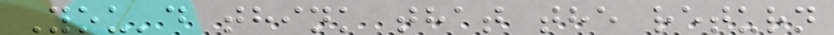You'd think that the return
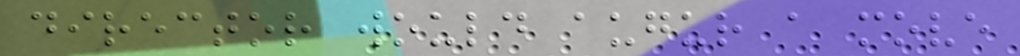director would augur a move
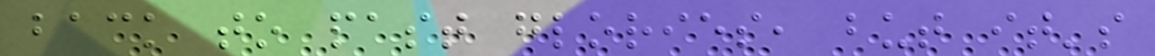back to past glories, but it's
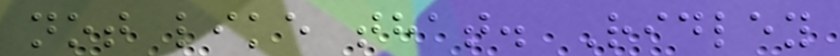not like that. Ridley
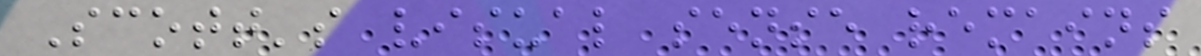Scott's visual sense remains
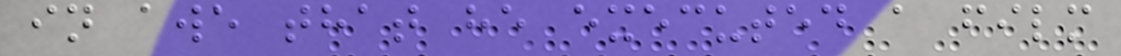in awe that he executed a film
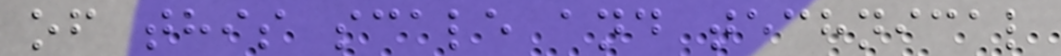of this scale and technical
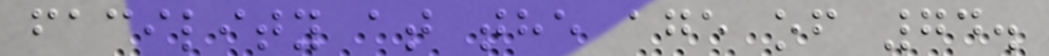facility at the age of 74.
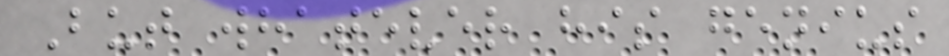But whatever his genius
